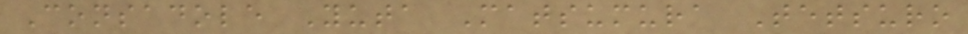Consadole Yuta Matsumura Tetsuro
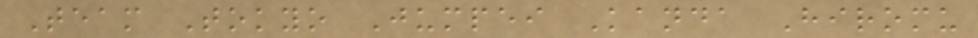Team Tokyo Jumpei Kanda Hiromu
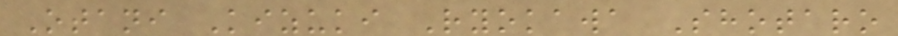Otani Kizuki Ryokawa Shotaro
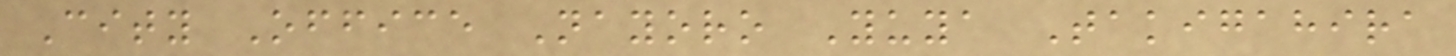City Office Nayoro Yuya Takigahira
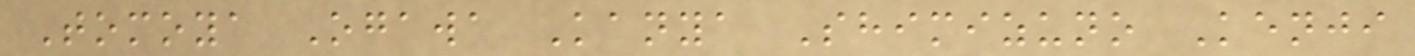Tomoya Ogawa Kanya Shimizuno Kenji
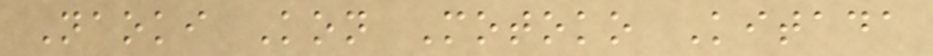Naoki Kon Motoko Kitada
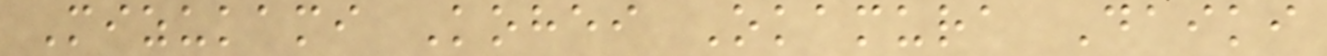Mizukami Kohei Okamura Daiki
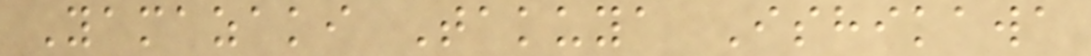Yamazaki Takuya Ishikawa
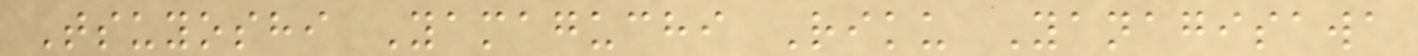Tsuyoshi Yamaguchi Riku Yanagisawa
